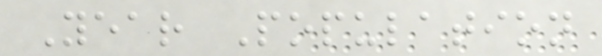Year Population
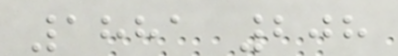1881 208
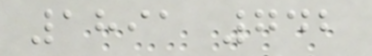1891 742
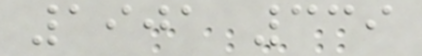1901 339
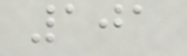101
